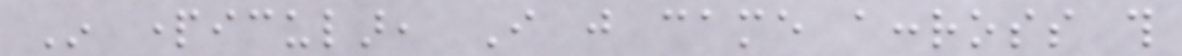In particular, I just came accross this
